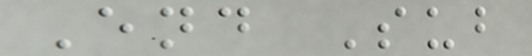End Sub
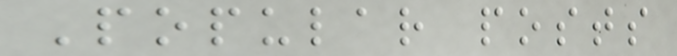Popular posts
